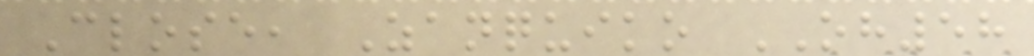Close, Zanquiko OH58
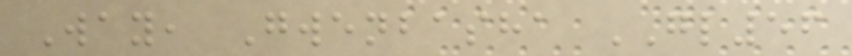Way, Gwenbasha GL56
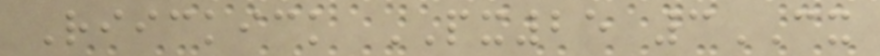Riickick PX25 3CX
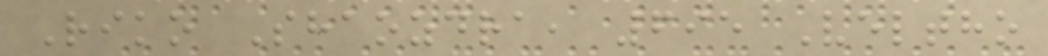Riko Shaozdra, 695 Veltho
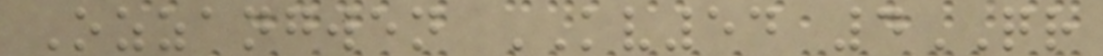Ozzangwen KV54 4QR
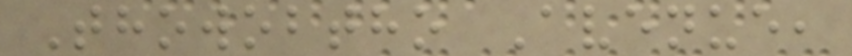Thowobtho Avenue,
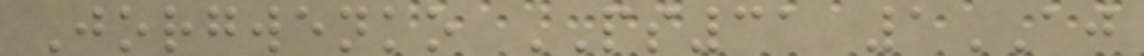Jorgwenko PS31 1AJ
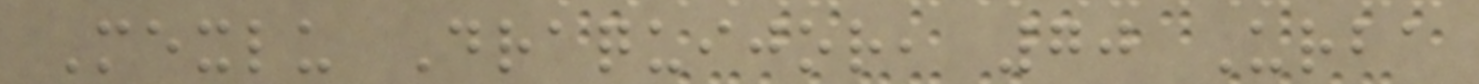Mexlu Draquijor, 70 Urba
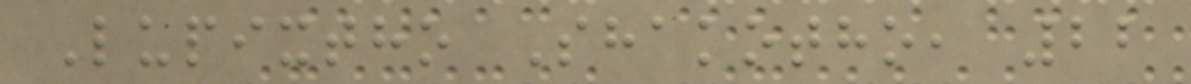Lupixtho Shakotho, 22
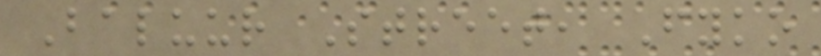Baluur Street, Fyko
